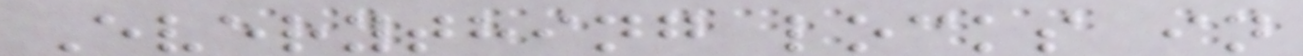Everything locks in
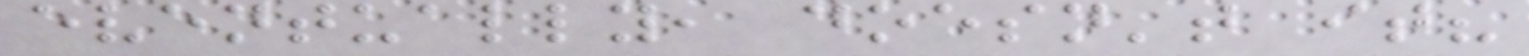eventually, doesn't it?
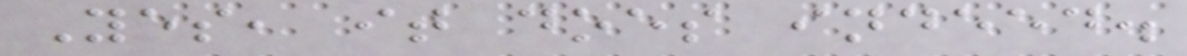Yes, it does indeed.
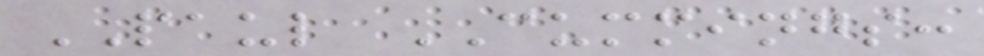PAUL CUMMINGS:
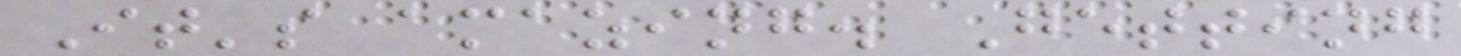It's amazing. Getting
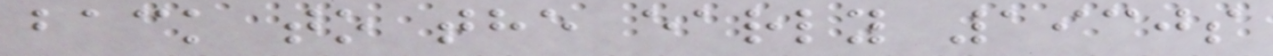back to the early 1930s
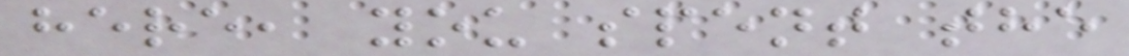here, you spent the
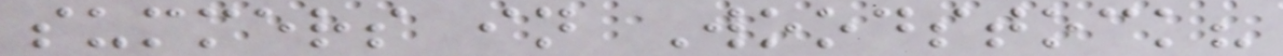summers in Woodstock?
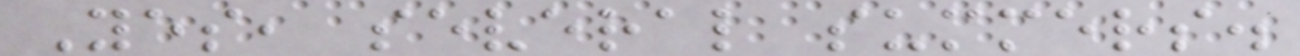Yes, several summers.
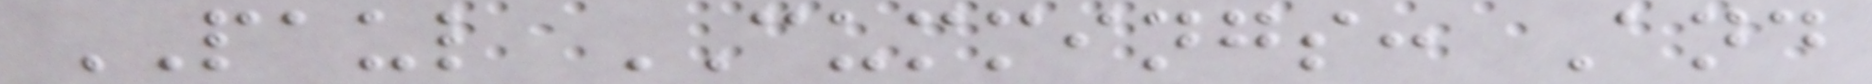PAUL CUMMINGS: And
